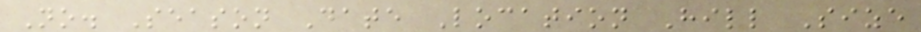No. Season Date Location Hill Size
